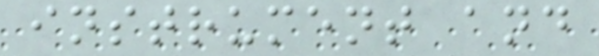instrument and
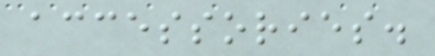accessories.
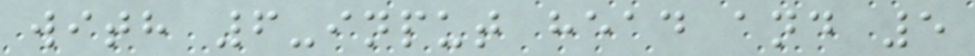with 6-input head and 5
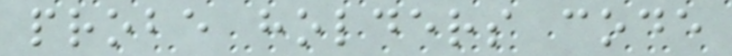probe holders code
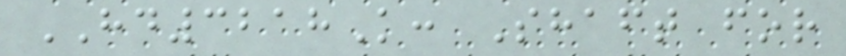HD3218K: Shaft for
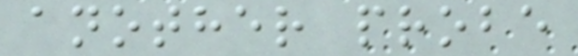another probe
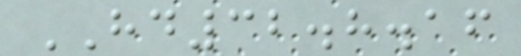HD32.8.16
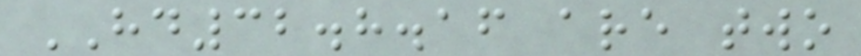HD32.8.16 are two
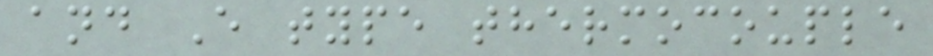and E type thermocouple
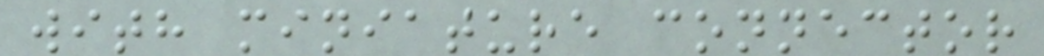with miniature connector
